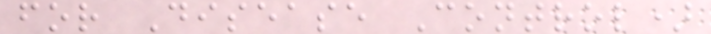for Disease Control)
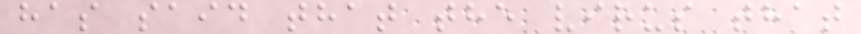has said that the virus that
